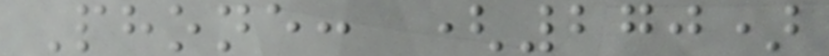Phone: (270)
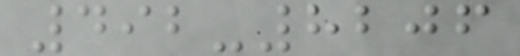492-8206
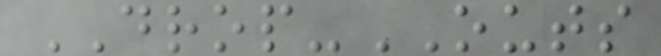DROP-OUTS
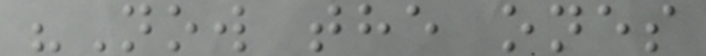"Now the ones
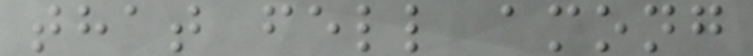that fell among
